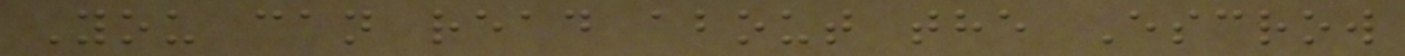You can read about the Escrow
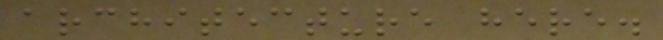architecture here.
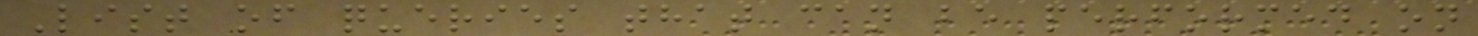List of queries that can be performed on
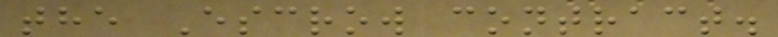the Escrow contract.
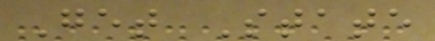Get State
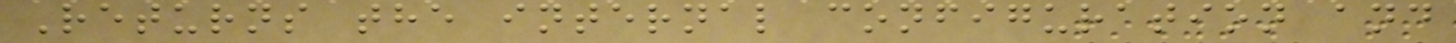Returns the internal configuration and
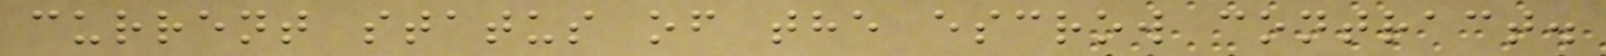current status of the escrow contract.
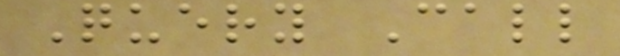Query Call
